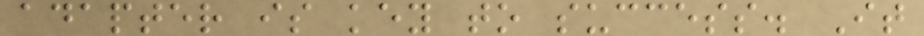adapter is key to success. It
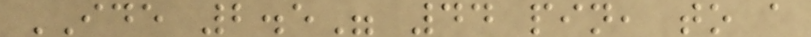IDE 2.5" 44 pin, to a
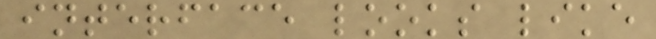interface looks like
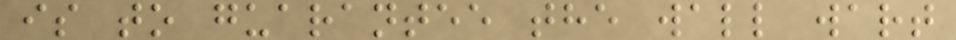is to guarantee the wall wart
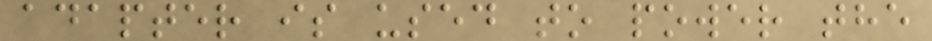adapter is used to power the
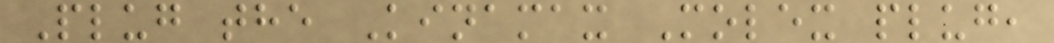Plug the Kinamax Molex plug,
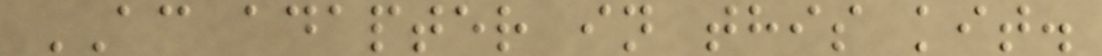AC adapter in this kit.
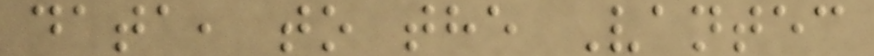data, to the Vantec
